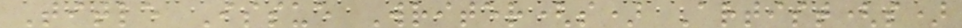Title Issue Writer(s) Artist(s)
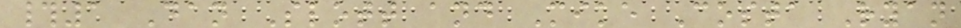#1 Dan Slott and Mike Costa Ryan
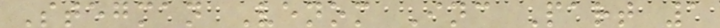Stegman Venom Inc Part 1
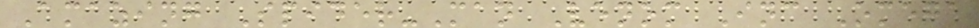Amazing Spider-Man Venom Inc Omega
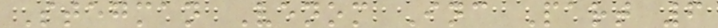Stegman Venom Inc Part 6
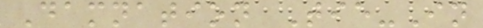Damnation Tie-In
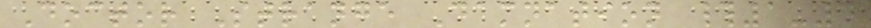Doctor Strange Damnation #1-4
